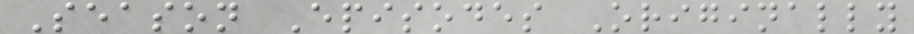Season Episodes Originally
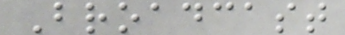Broadcast
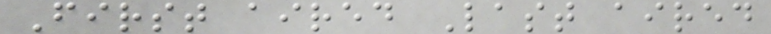First aired Last aired
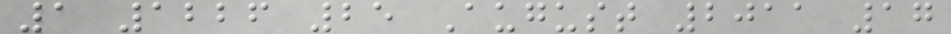1 1226 25 August 2011 17
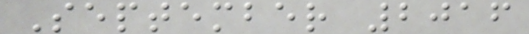September 2016
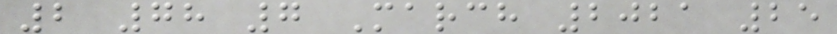2 78 7 March 2021 25
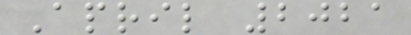April 2021
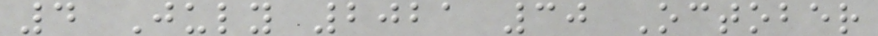4 July 2021 30 October
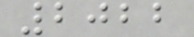2022
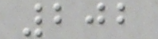202
